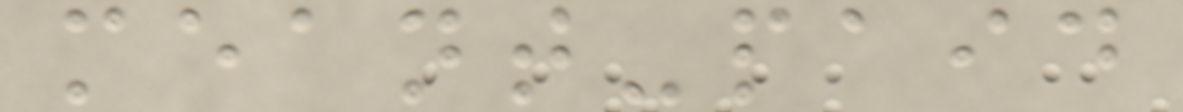meant-paid
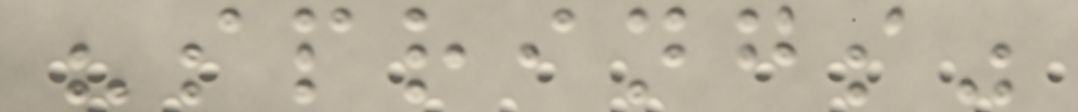"springs"
